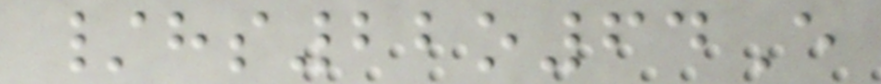/hs22o64E
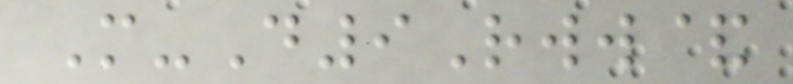M-D9Rww&
